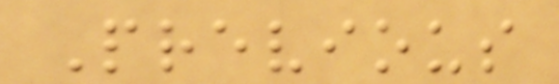Previous
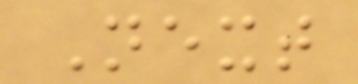Next
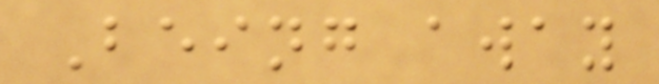Being away
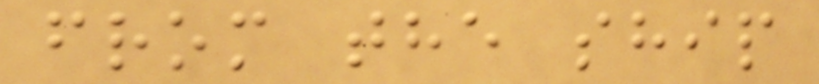from the ship
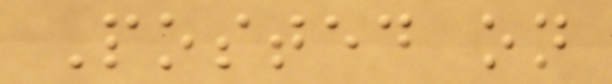Posted on
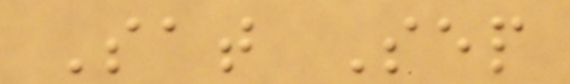Sat Sep
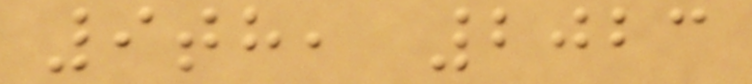9th, 2023
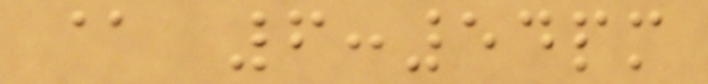@ 6:54pm
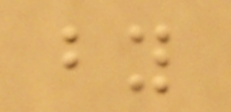by
